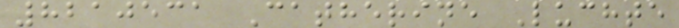8210531 Catherine Luchte
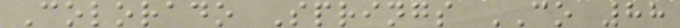Colorado Springs CO 88
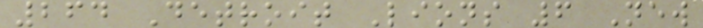264 Detroit Lions 6 New
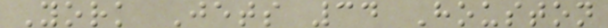York Jets 34 Houston
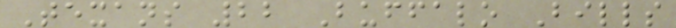Texans 22 Buffalo Bills
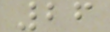26
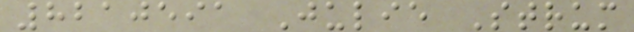8210591 Julie Strum
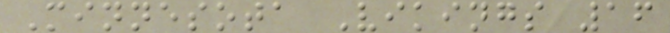Minnesota Vikings 16
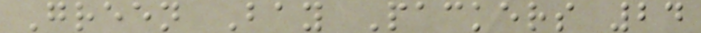Green Bay Packers 24
